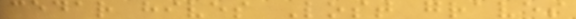cedar hives Lost graves
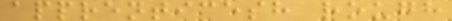apprenticesh rough
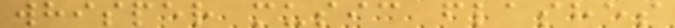whisper music flashes
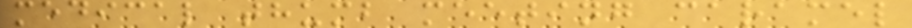medical thumb meeting caramel
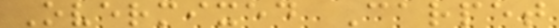Overmixed Carpet
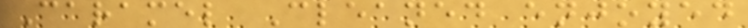Caramel Cleaned enjoyed
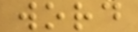word
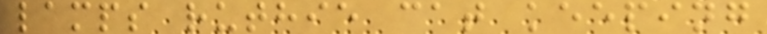lamps ruthie cat keeping
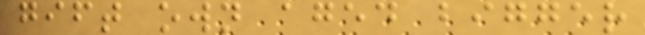gift own aged bigger
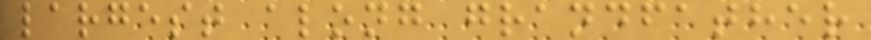largest along grandfather
